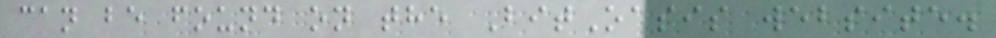can be found on the BitOasis website.
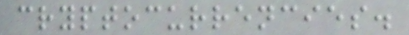cryptocurrencies.
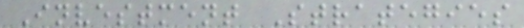Investment Strategies
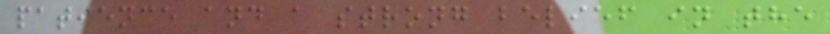patience and a strong belief in the
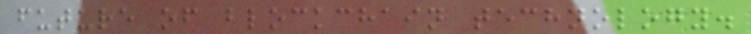future of blockchain technology.
